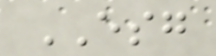ESG
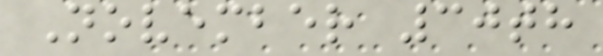November 30th
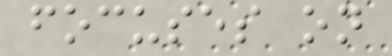focuses on
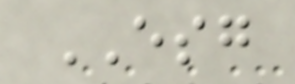ESG
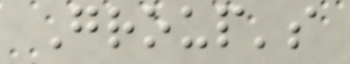Group's
